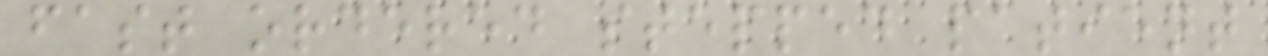fast ordered stepped patient
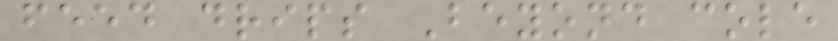feed drips Beyond cole
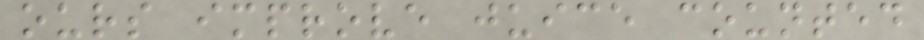ours improve juice counted
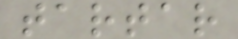tartar
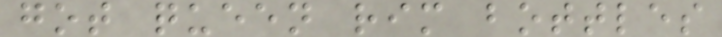got queen rim bottles
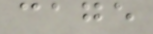cage
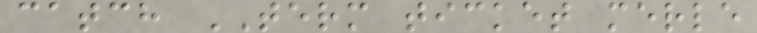catch TERM ticket merle
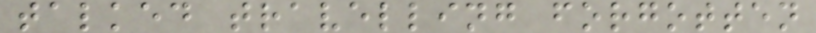talked travelling forgotten
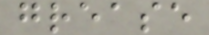grease
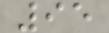95
